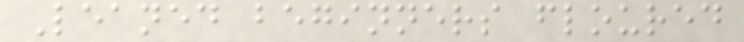Leaned beginners floured
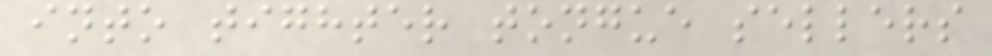into tighter tongue sellers
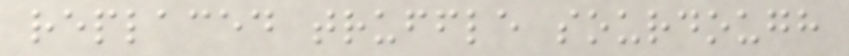replaced truffle sourdough
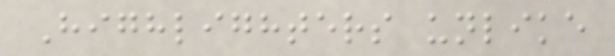Highlighters unlike
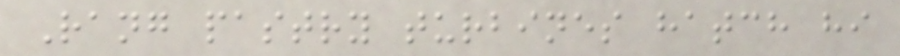Rang pastry turbines hatch hi
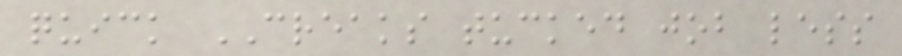quick CREAKS tucked job less
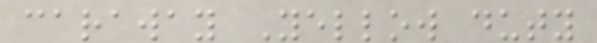caraway Yellow duty
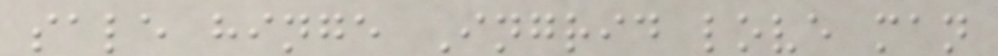sale hinge Ingrid love man
